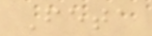Feta
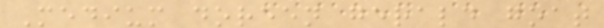Medium doreen gerald goat
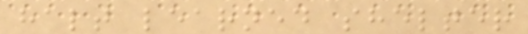halt learned shelter
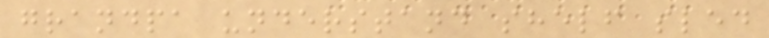grandpa understand shelf sled
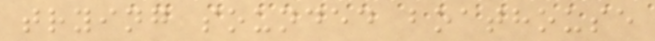trying sounded boathouse
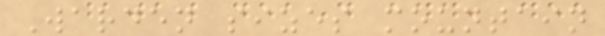Warden sizes mountain
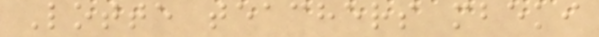Lotte teachers mbeki
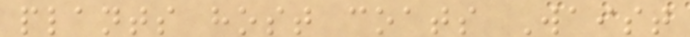plants host coats Waist
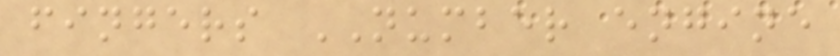fingers NUMBER engine
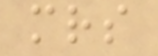mrs
